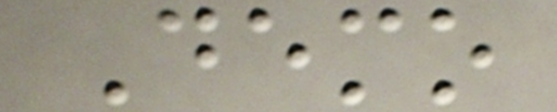Demo
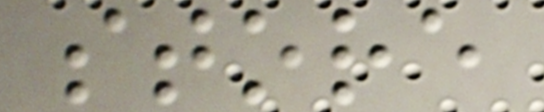store
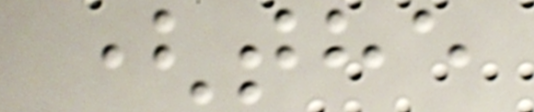(the
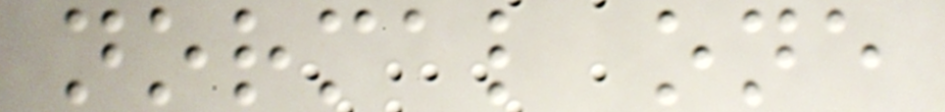normal one
